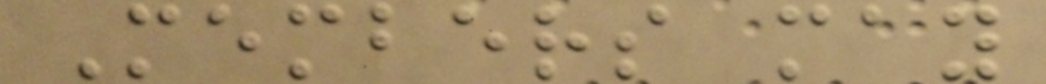Members may
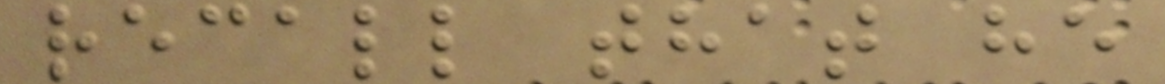recall that he
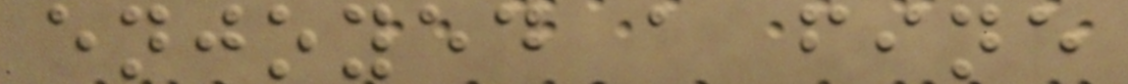enjoyed a fine
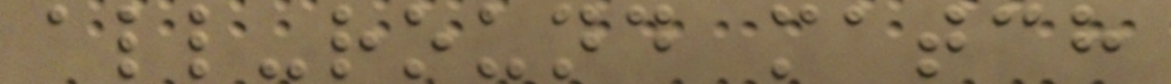all-round match
